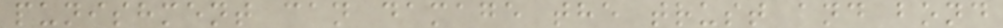punishment can damage the trust and bond
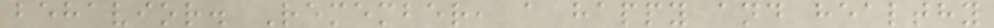behavior. Remember, a happy and healthy
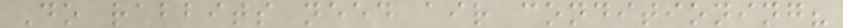Do rabbits need air conditioning?
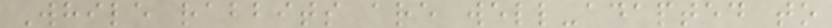While rabbits are well-adapted to
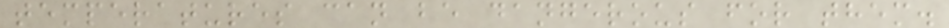temperatures can be dangerous for them.
